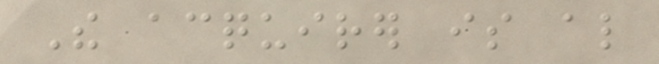The acquirer is also
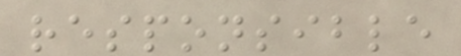responsible
